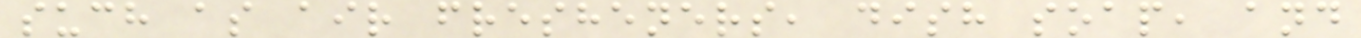such as air fresheners, dish soap, and
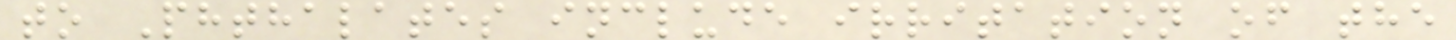to Phthalates include irritation of the
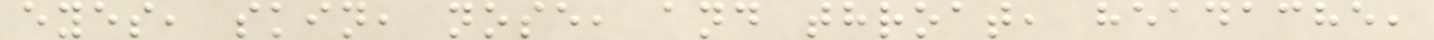eyes, skin, nose, and throat, headache,
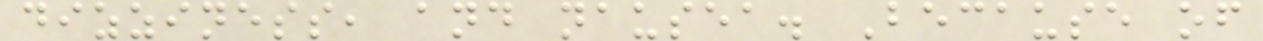dizziness, and nausea. Because of
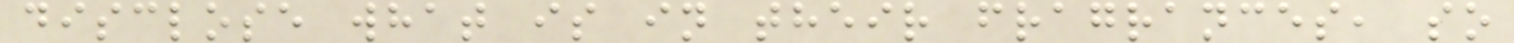disclose what is in their fragrances, so
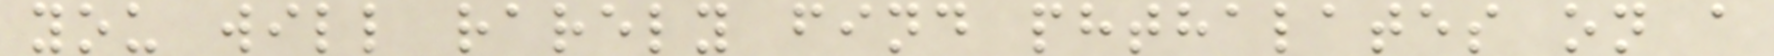you will rarely find phthalates on a
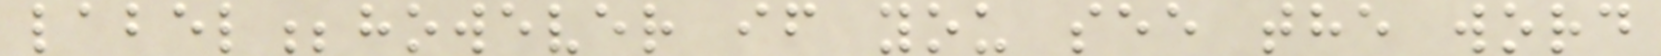label;however if you see the word
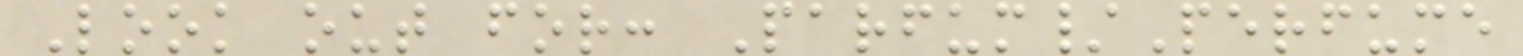Look out for: Parfum/Perfume
